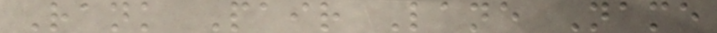Rank Pair Lane Name
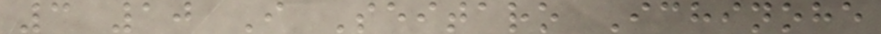3 10 I Seitaro Ichinohe
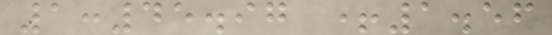1:45.97 +1.56
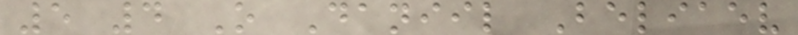5 4 O Daniil Beliaev
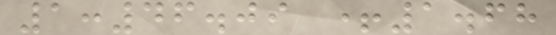1:46.09 +1.68
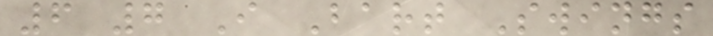6 7 I Bart Swings
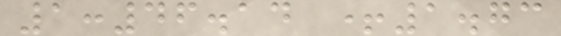1:46.14 +1.73
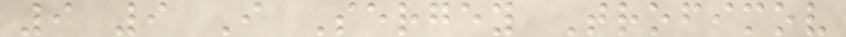9 9 I Sergey Trofimov
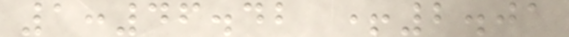1:46.42 +2.01
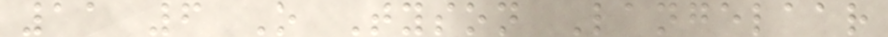11 6 O Tyson Langelaar
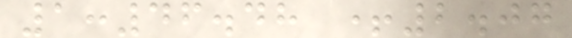1:46.48 +2.07
